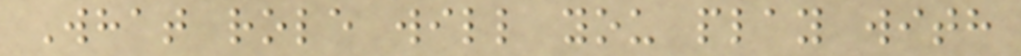What role will you play with
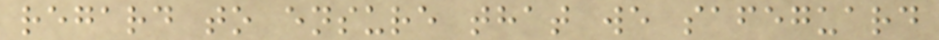regard to ensure that we safeguard
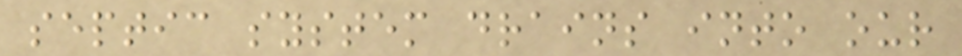septic system drains into our
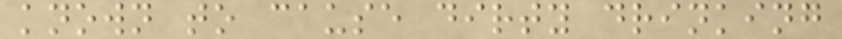known to cause dirty drinking
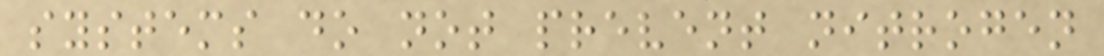systems do not prevent nitrogen
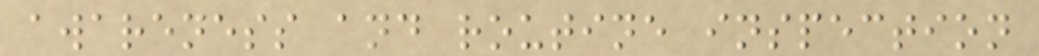awareness and routine inspection
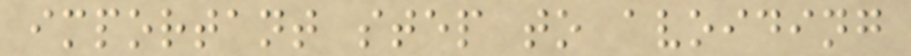important step to avoiding
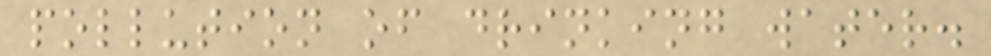pollution of drinking water.
